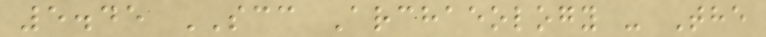5.45 SCC Archaeology - The
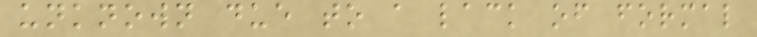unknown due to a lack of formal
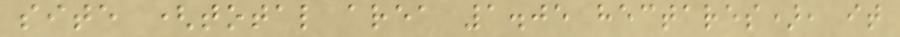site (total area 1.05 hectares), it
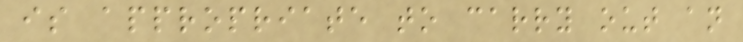is appropriate to carry out an
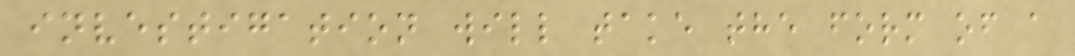investigation will take the form of a
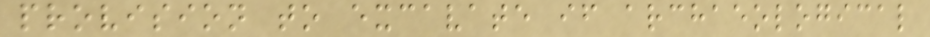provision to excavate if archaeological
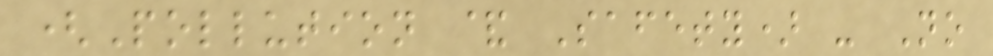(Pollution & Safety) - No
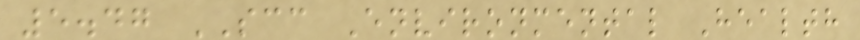5.47 SCC Environmental Health
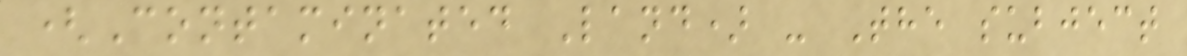(Contaminated Land) - The subject
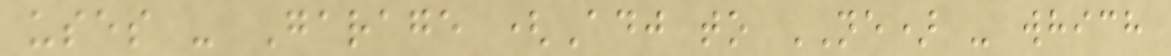uses - Garage (Adj to NE) - which
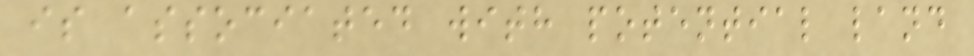is associated with potential land
